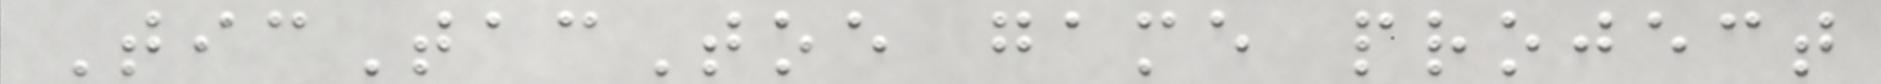TicTacToe game project
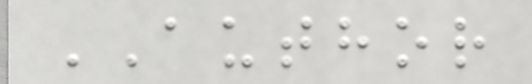AUTHOR
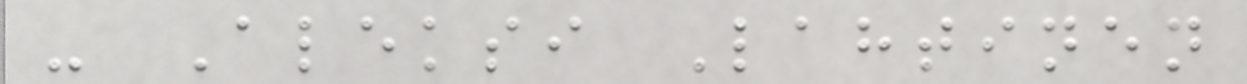- Aleksi Lahtinen
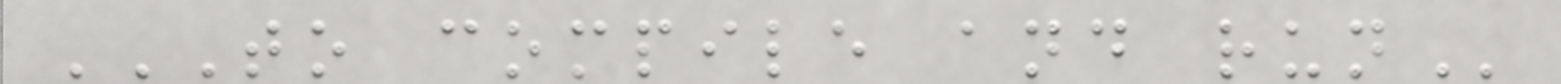TO COMPILE AND RUN
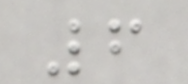6
